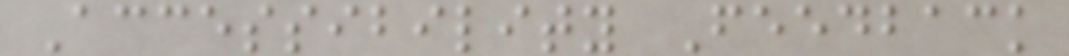Accessibility Feedback
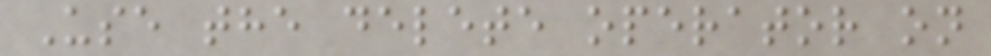Use the delete operator on
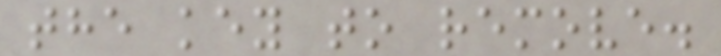the key to remove.
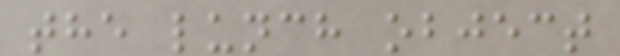the lunch object
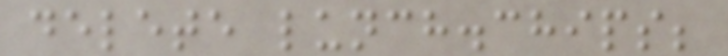delete lunch.chips;
